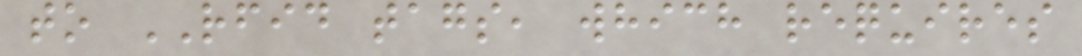to RFID tags, which requires
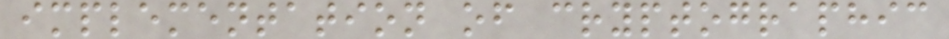implementation of cryptographic
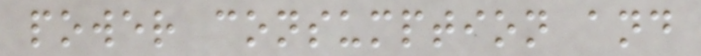power consumption and
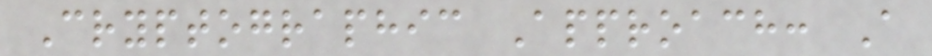Cryptographic Approach: A
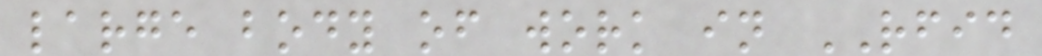large body of work in RFID
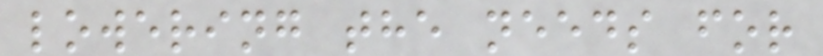lowering the needs for
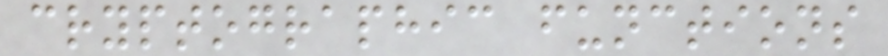cryptographic functions
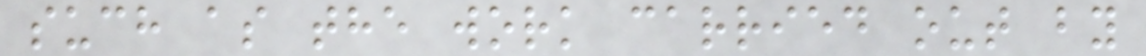such as the work carried out by
